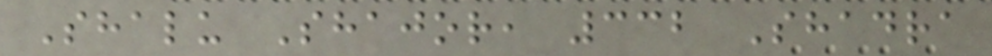Shalu Shajor, 332 Shadra
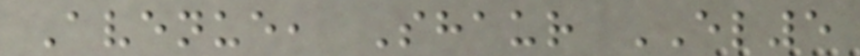Avenue, Shaur EL5
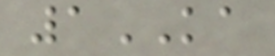1KA
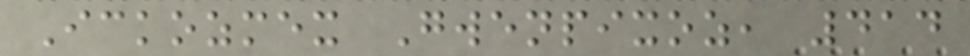Ickozmex Gwenpixoz, 414
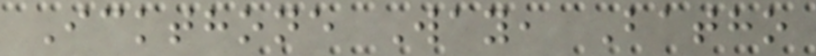Ickthone Way, Batho
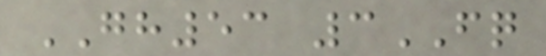GH53 3FQ
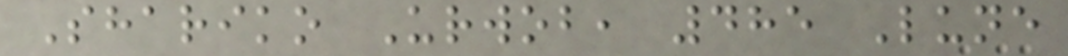Shariko Urwob, 485 Lune
